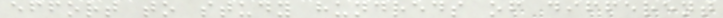effort to study hundreds of different
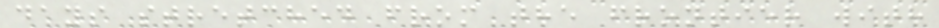days stretched from the frontier with
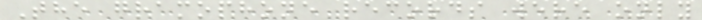The gramophone records were only
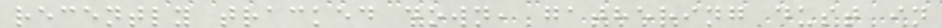recently tracked down, gathering dust in
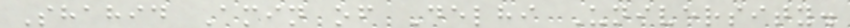Shahid Amin of Delhi University.
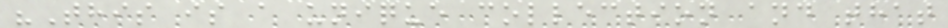"This is a unique collection and that
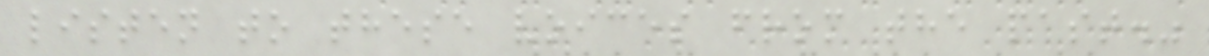listen to these voices from the past."
